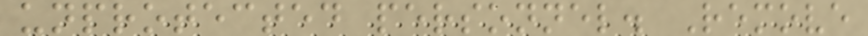unprotected personnel. Remove
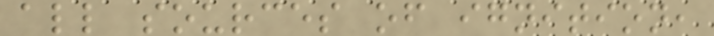all sources of ignition,
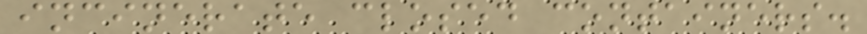incinerate closed containers.
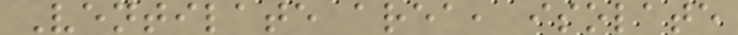Ventilate area, isolate
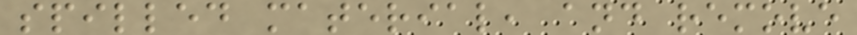spilled material, and remove
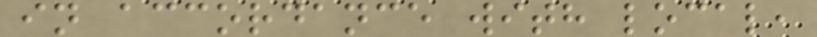in accordance with local,
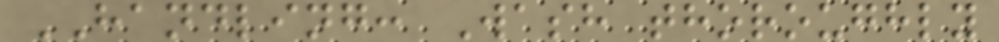HANDLING: Wash thoroughly
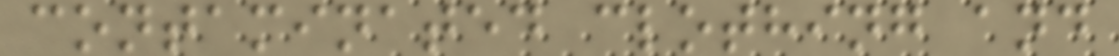contaminated clothing and
